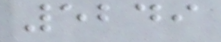5249
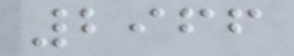2966
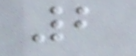2
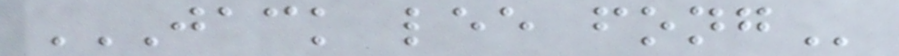JACK LEE FONG
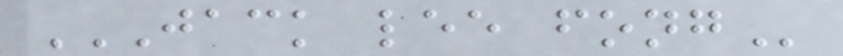JACK LEE FONG
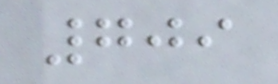709
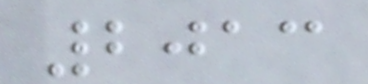2013
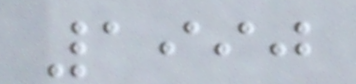1990
